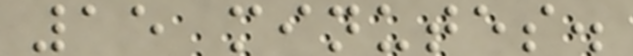15 minutes.
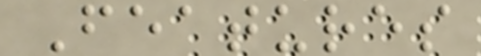Features
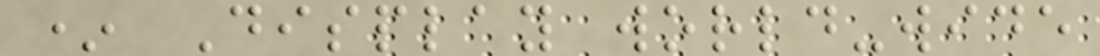* Display world-wide
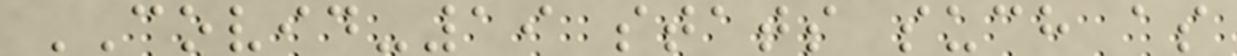COVID-19 stats such as
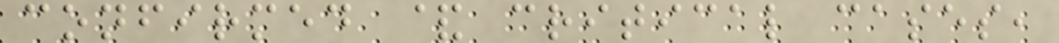confirmed & critical cases,
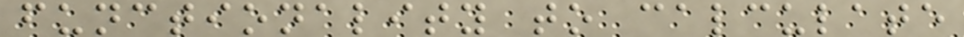functionality to calculate
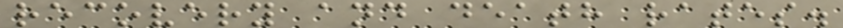recovery and death rates.
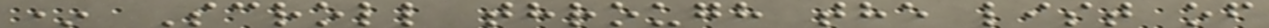* Scroll through the list of
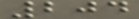204
